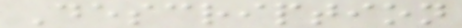Description
